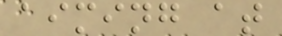aiming at
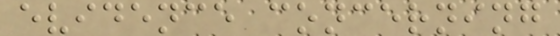evidence concerning
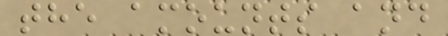the amounts and
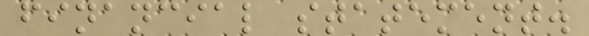financial statement.
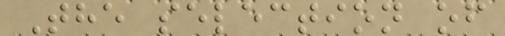The selection of
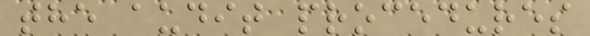the audit procedures
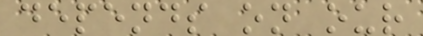depends on our
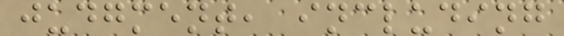judgment, including
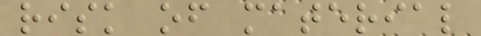risk of material
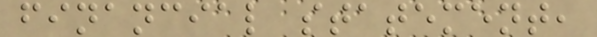financial statement,
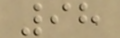98
